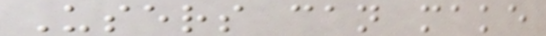Users can make
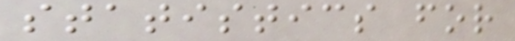statistics for
